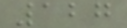127
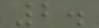2.
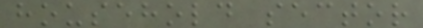household sector
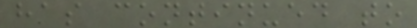has continued to
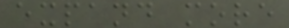expand more
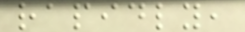rapidly,
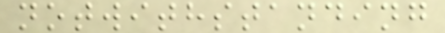notwithstanding
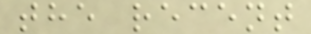the recent
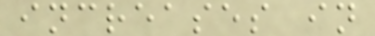increases in
